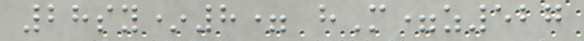28sy*8= hM=z527
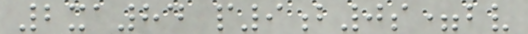2xa84 p9b0s=bv
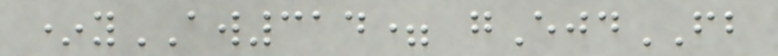*yAW314= gEjdFB
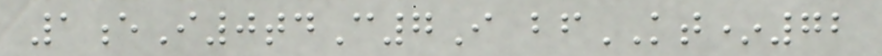1eI0tdC7I bfKT*72
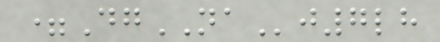=DgNAj7lh
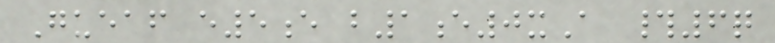Gueaf e5e b1e0xA #6q
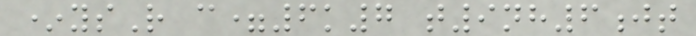*ysR c=6k7 t9nh6jt
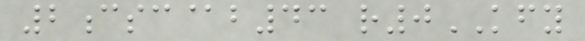2csc@b43 r0KFY
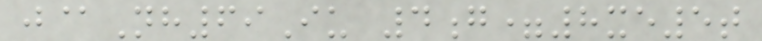j@Nh69Iu 4g=8xe5t
